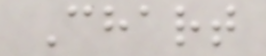Chart
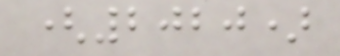(2020)
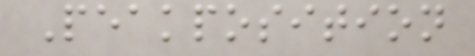Peakposition
